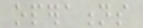operations
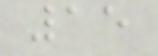15
